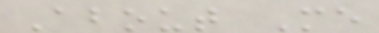About Me
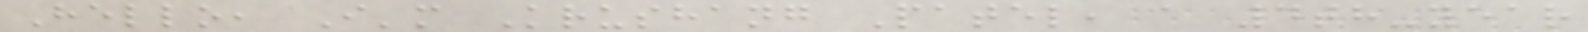Hello, I'm Krushang Patel, a 4th-year
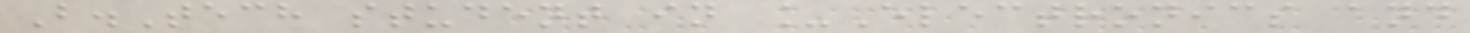B.Tech student in _Electronics and
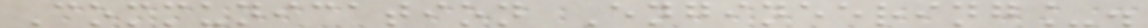Communication Engineering_.
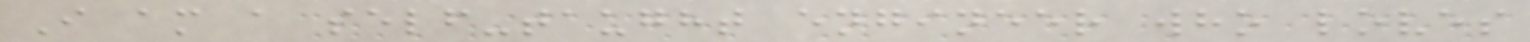I am a self-taught engineer who loves
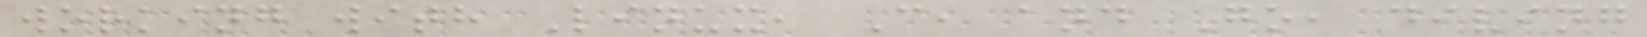working with Linux, C, and Go, diving
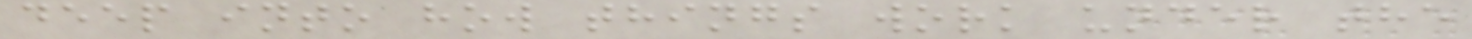deep into how things work under the
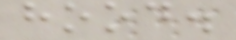hood.
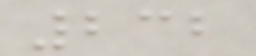232
